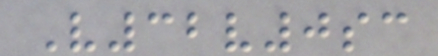V32v0sc
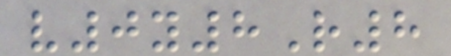v0y8R8
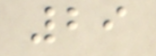29
